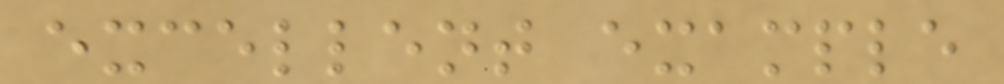excellent example
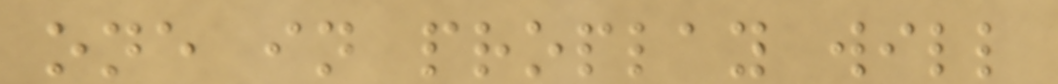one in proplay will
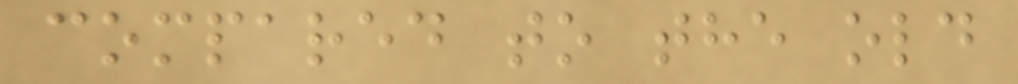compared to the old
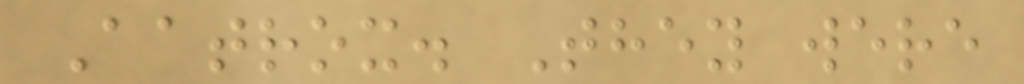Aatrox. They were
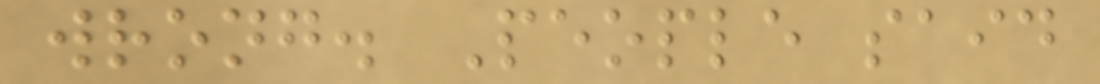wrong. People said
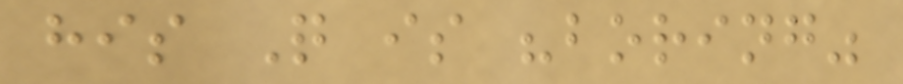his Q is "boring"
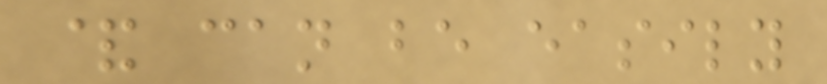& can be easily
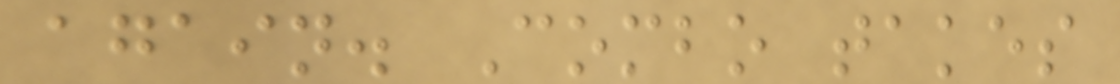again. Combo takes
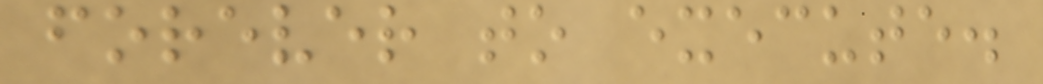forever to execute.
